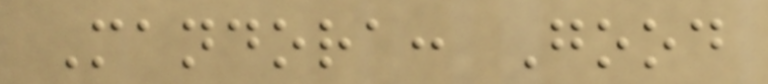Mandora: Good
